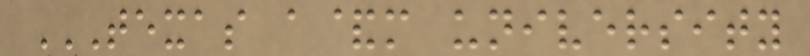TEXAS A&M UNIVERSITY
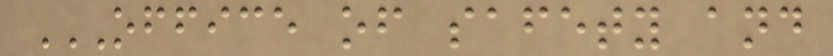OFFICE OF SAFETY AND
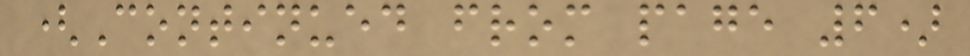(Continued from page 6)
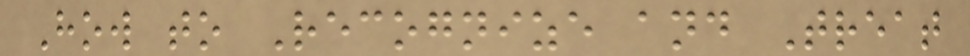How to Recognize and Treat
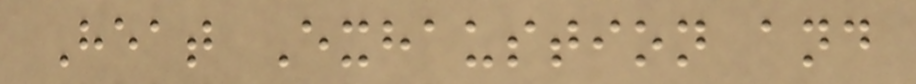Heat Exhaustion and
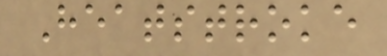Heatstroke
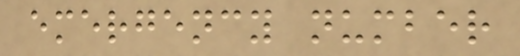emergency number
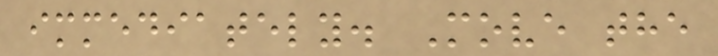immediately. Move the
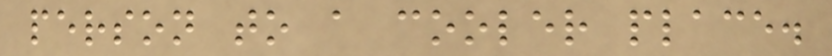person to a cooler place.
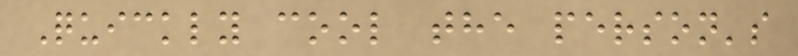Quickly cool the person's
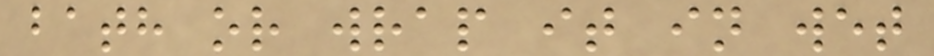bath or wrap it in wet
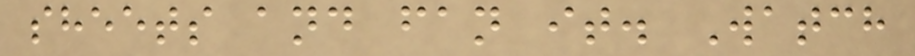sheets and fan it. Watch
